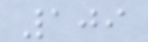109
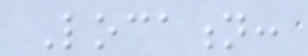Location:
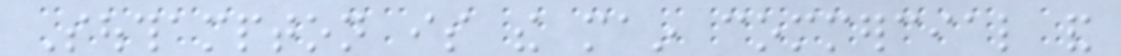Southampton is the main commercial and
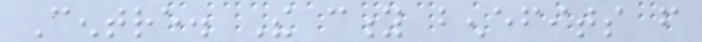Centre. The city benefits from
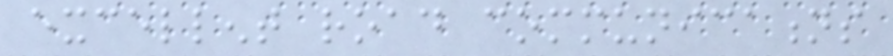excellent road communications
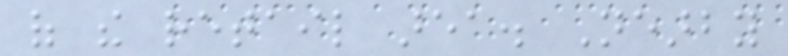of the retail area. Nearby
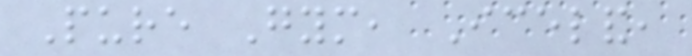Pure Gym, Iceland,
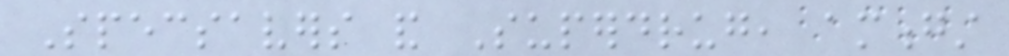Specsavers and Superdrug, amongst
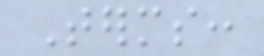Terms:
